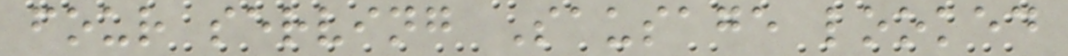four serving Sausage looked
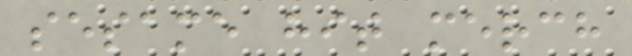sesame hit merch
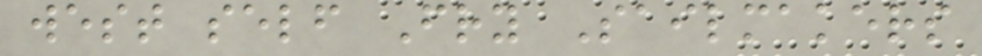west self Fry Sailmakers
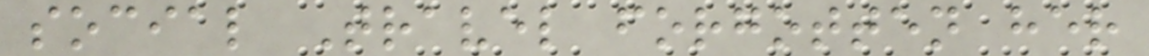social Travel forgotten her
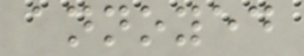annoyed
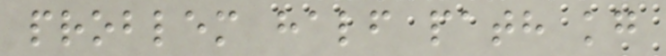problem half path kg
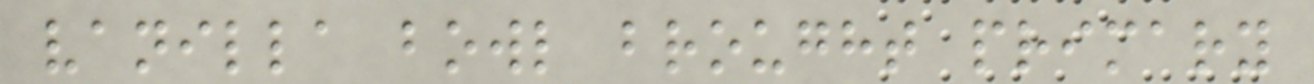vanilla bowl brought primary
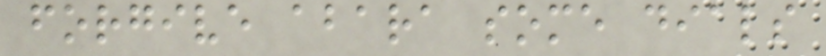forgive abara some dials
